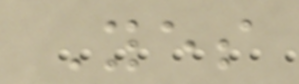Yes
